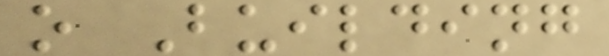o Building
